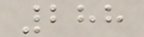288
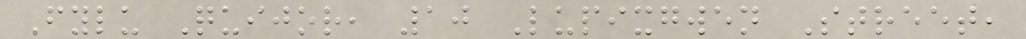Fylu Quijor, 10 Lupixgwen Street,
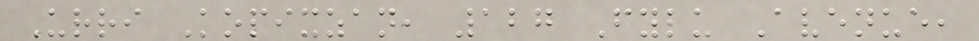Urri Kopixzan, 127 Fylu Avenue,
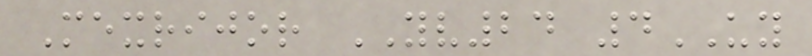Mexrijor YV24 4UY
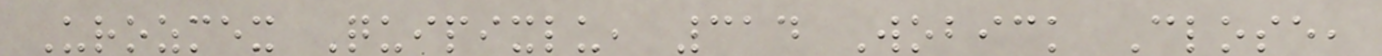Urozmex Quipixlu, 314 Wobick Close,
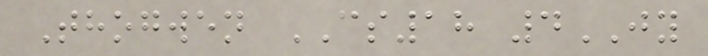Thogwen CS18 4JY
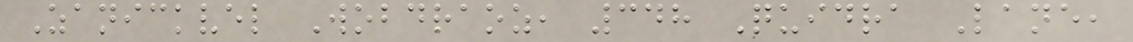Zanickvel Wobdraoz, 348 Quidra Lane,
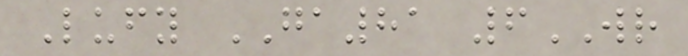Lufy GA81 6WR
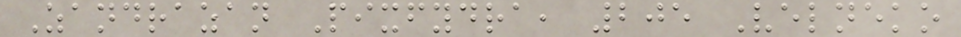Zandrazan Pixfydra, 205 Velneko
